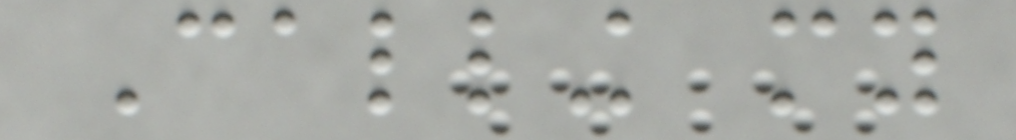Calling my
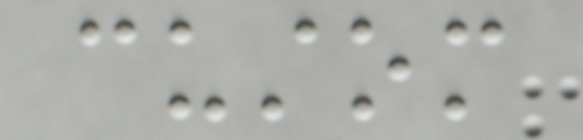custom
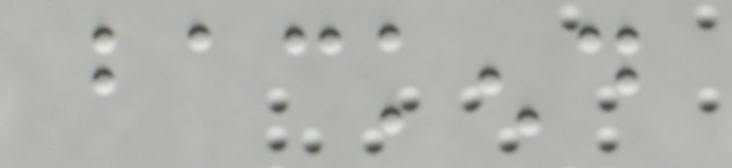backend
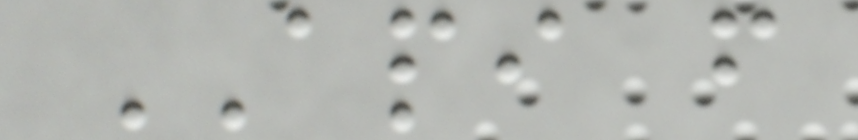API from
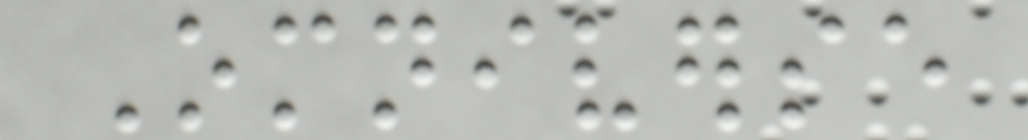Omniverse
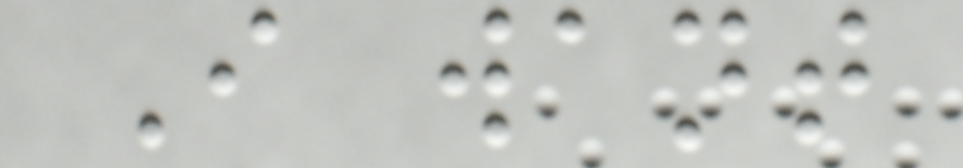I want
